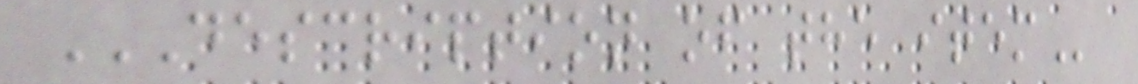DESCRIPTION OF THE ITEM
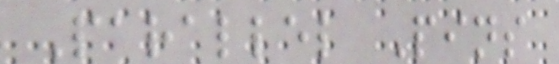Parallel Pins
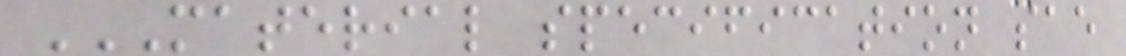MATERIAL SPECIFICATION SAE
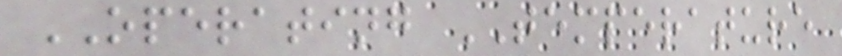OPERATING TEMPERATURE
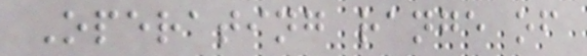Operating range of
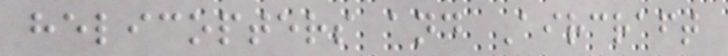helicopters and Aircraft
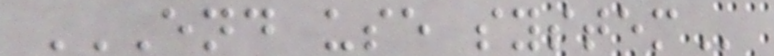END USE SYSTEM
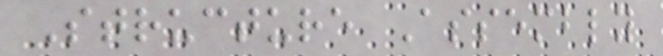Structure Assembly
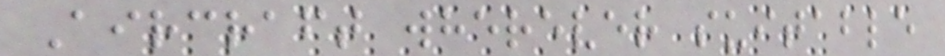Aircraft wherever suitable
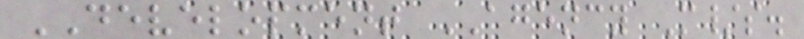DEVELOPMENT AGENCY M/s.
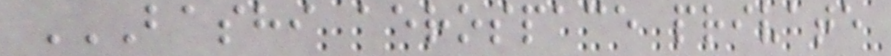BASHI AEROSPACE PRIVATE
